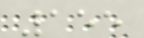155
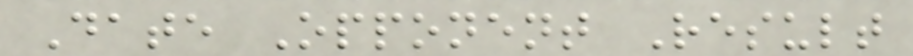Date Opponent Result
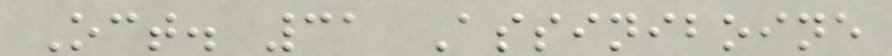Oct. 31 Assiniboine
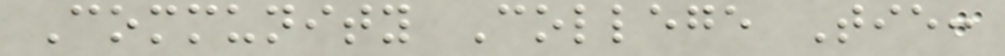Community College Tie:
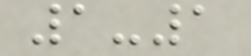1-1
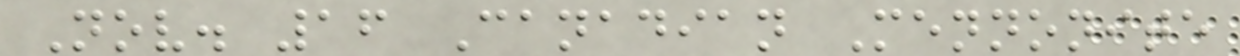Nov. 16 Canadian Mennonite
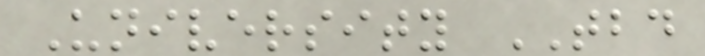University TBD
